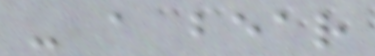- a bear
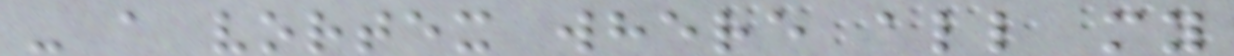- a vortex where all my
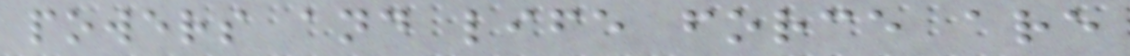powers and life force are
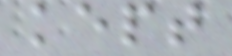kept
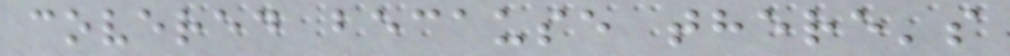covered because there's
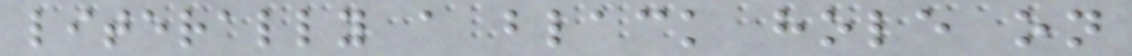literally a black hole on
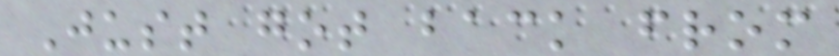Just got back from
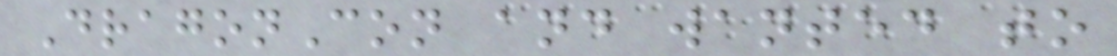DragonCon and wanted to
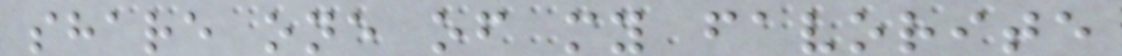share one of my favorite
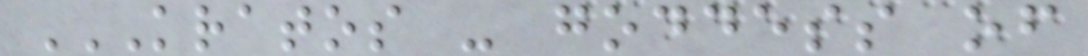KRATOS - GODDESS OF
